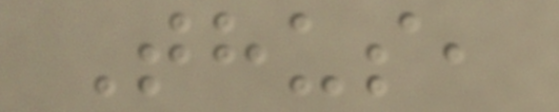Thus,
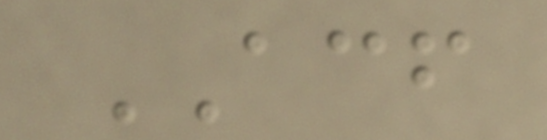ACF
